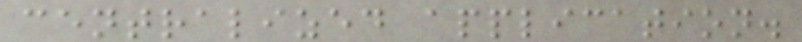centralized application.
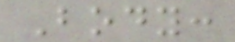Body:
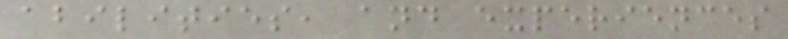abilities, and experiences
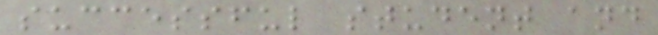successful student and
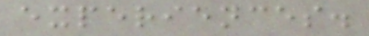experiences.
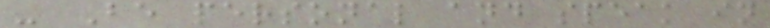- Be personal and speak in
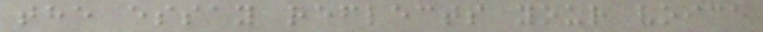the essay reflects your voice
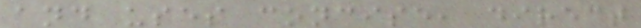and uses concise, direct
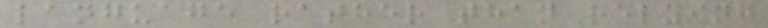language rather than relying
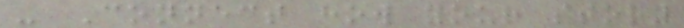- Connect how your story
